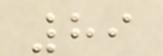89
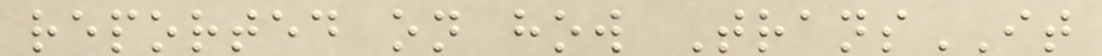reported on how TransIT
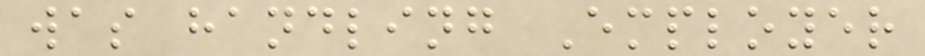was handling Employer
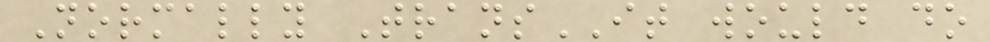Normally TransIT would do
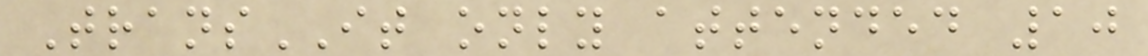TransIT only attended 10
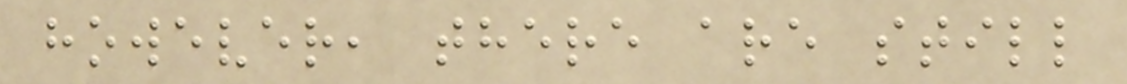however, there are still
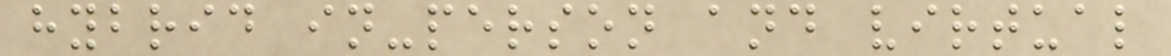hybrid in-person and virtual
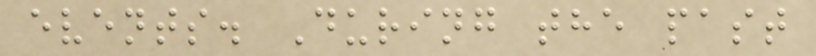events. During the past
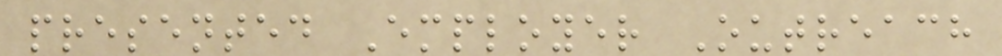presented Employer Outreach
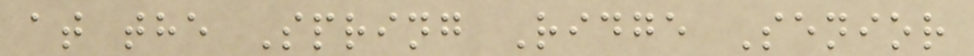at the Spring Ridge Senior
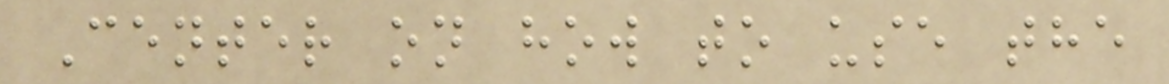Center on how to use the
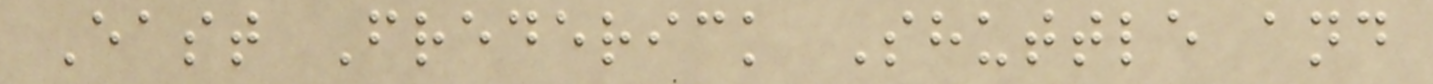East Frederick Shuttle and
